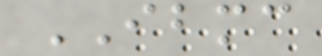IBMC
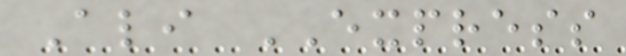Ali EXPRESS
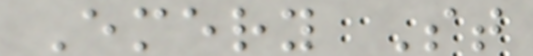Emery St
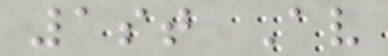1st Av
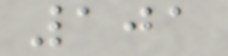101
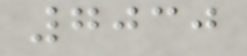7030
